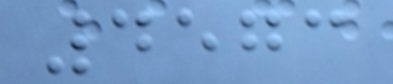4573
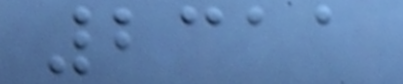2311
